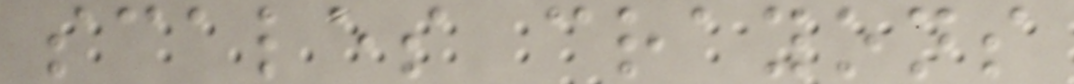scales crayons
